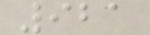921
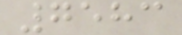7583
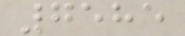7585
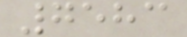7583
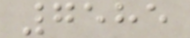7585
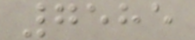7585
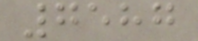7587
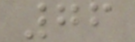76
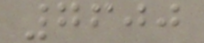7600
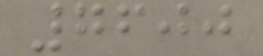7600
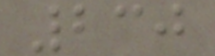230
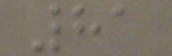81
